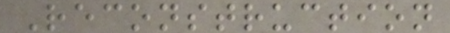Reconstruction
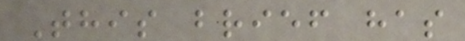This brief has
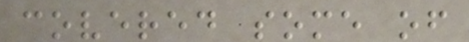covered some of
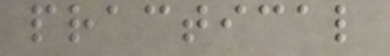practical
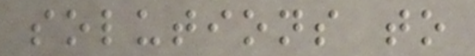solutions to
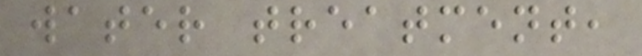water treatment,
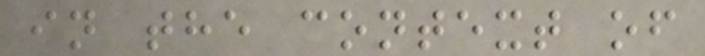in the context of
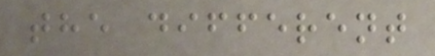the different
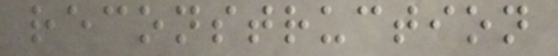reconstruction
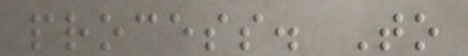process. To
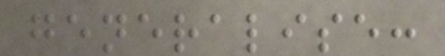generalise:
